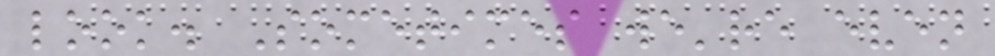look. Sometimes we're even
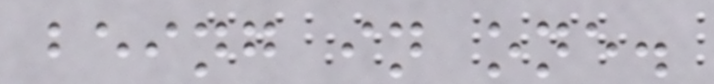being in one.
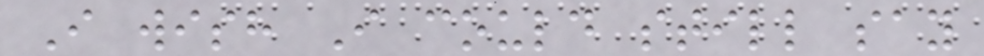I wish I could still say
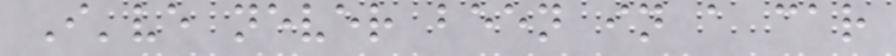I've never been in a car
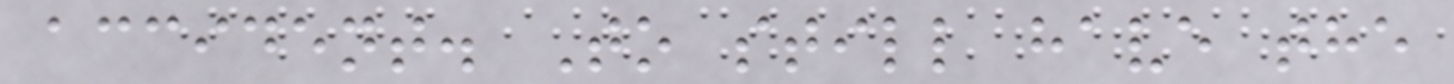accident. To still have the
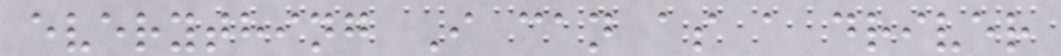everything I can as a driver
